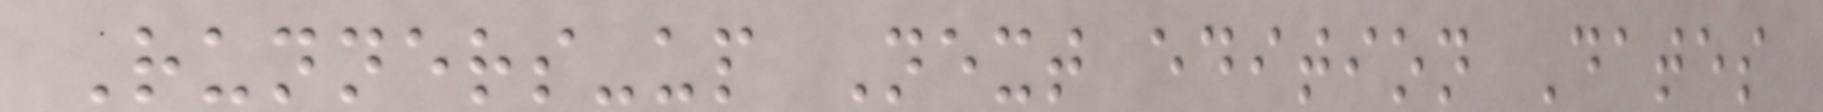Runners-up Next edition Dates
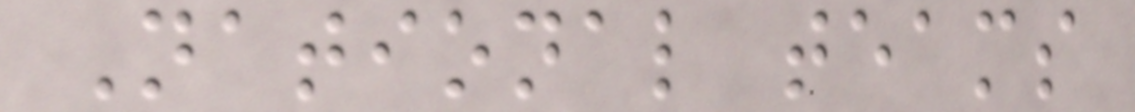National teams
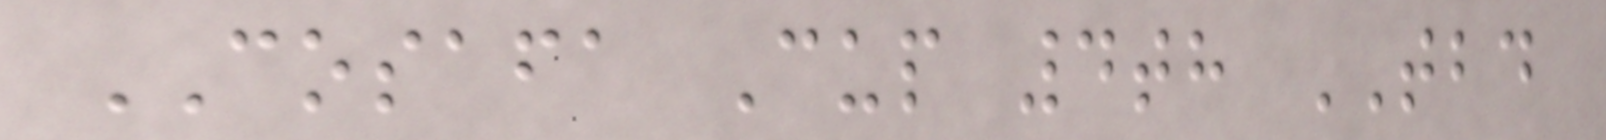COSAFA Cup 4th TBD
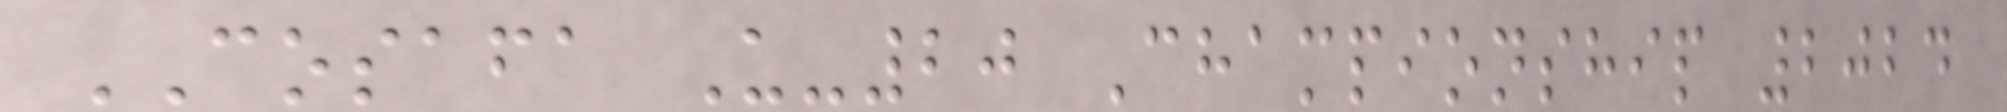COSAFA U-20 Championship 2024
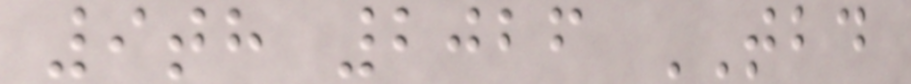9th 2026 TBD
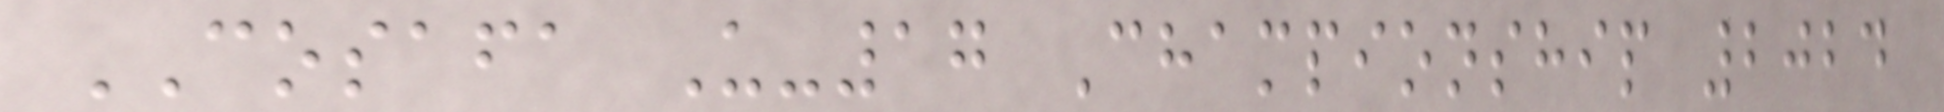COSAFA U-17 Championship 2024
